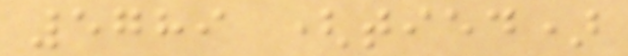5789 (tied)
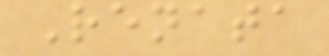Renata
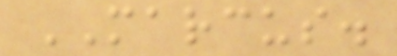MARCUS.
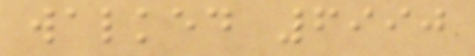walked 6990
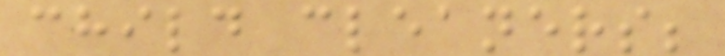child cleaners;
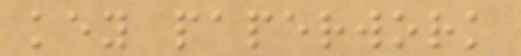key paperwork
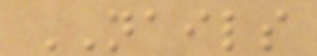NAILS
